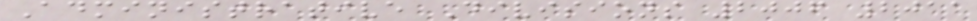Administrative Divisions 2006 2011
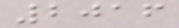2016
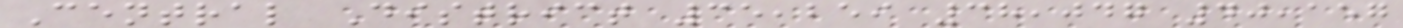Central District 35,259 38,047 40,157
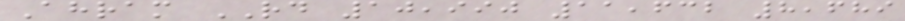Ahram RD 10,990 11,632 8,689
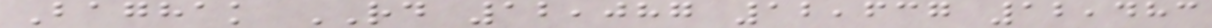Baghak RD 12,087 12,637 12,483
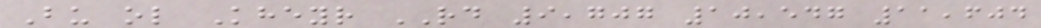Bu ol Kheyr RD 9,707 10,547 11,604
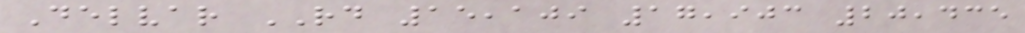Delvar RD 15,109 17,903 20,435
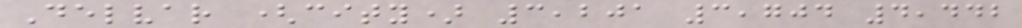Delvar (city) 3,201 3,704 4,442
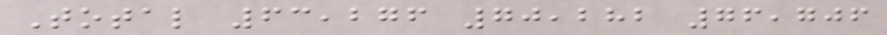Total 63,276 70,282 76,706
